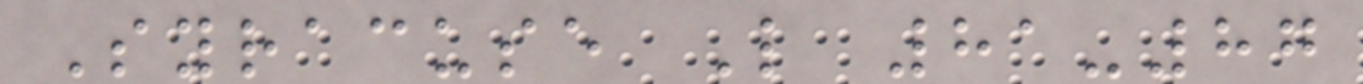Syracuse L 81-87
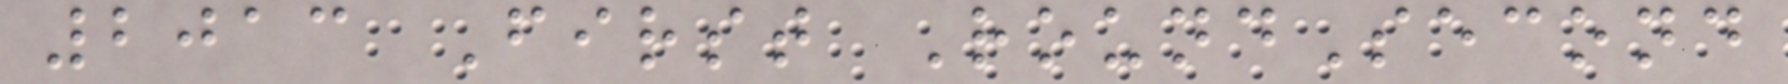2013 First RoundSecond
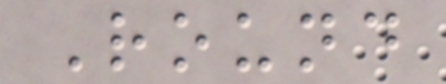Round
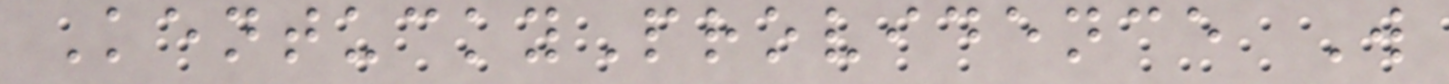KentuckyProvidence W
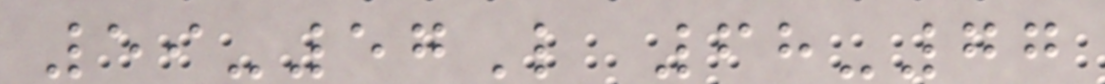59-57L 68-77
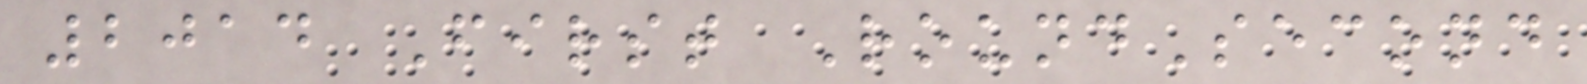2014 First RoundSecond
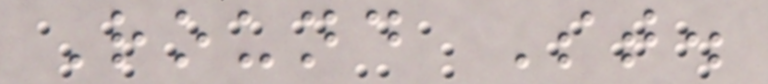Round St.
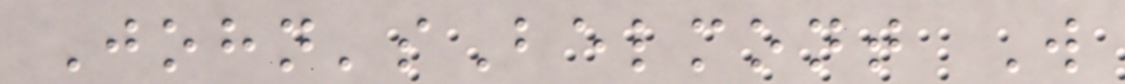John'sBelmont W
